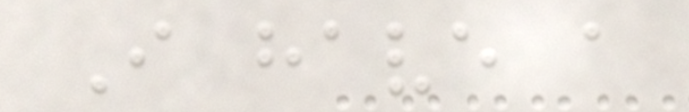I have a
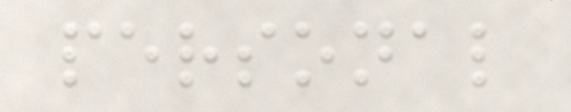personal
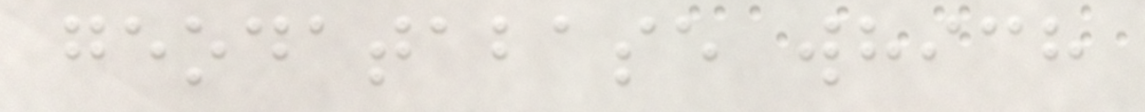geodatabase which
